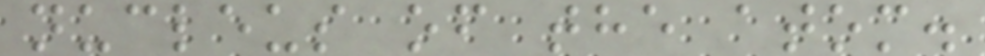nucleus of the atom.
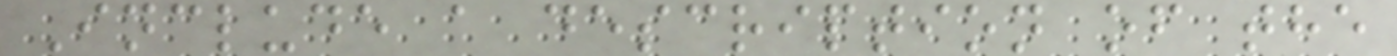Include a description of the
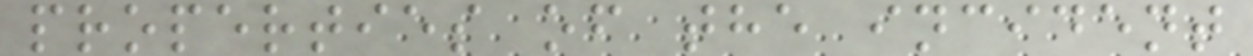properties of the incident
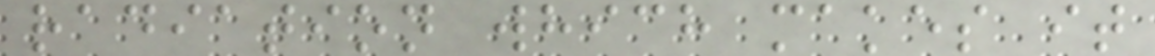radiation which makes it
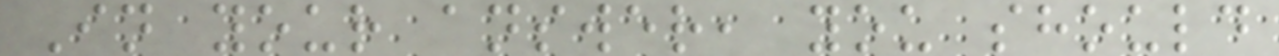In your answer, you should
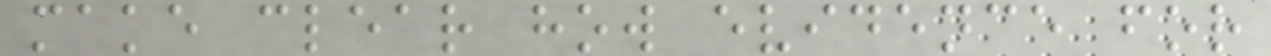make clear how evidence for
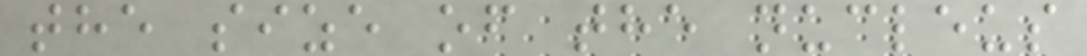the size of the nucleus
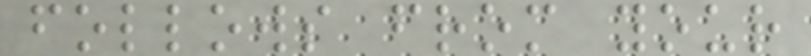follows from your
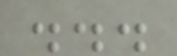...
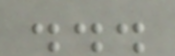...
